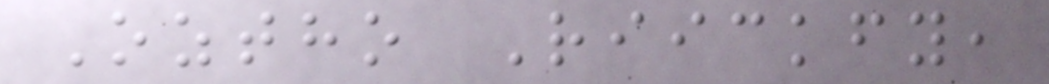Oztho Riickfy,
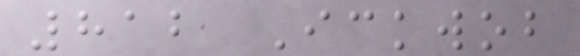812 Ickwob
